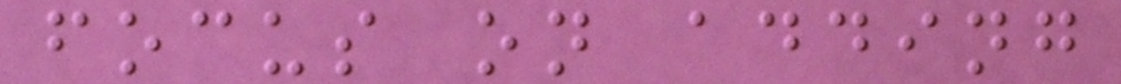focus on adding
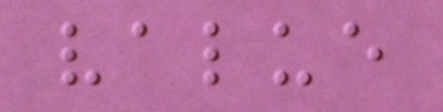value
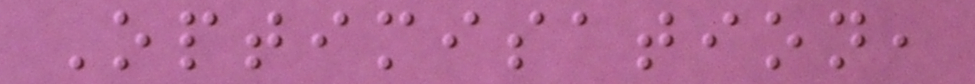Optimisation,
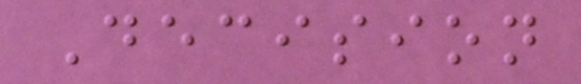Decision
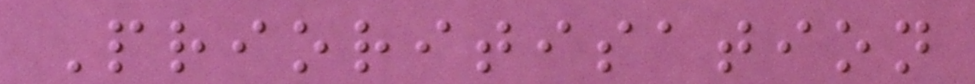Prioritisation
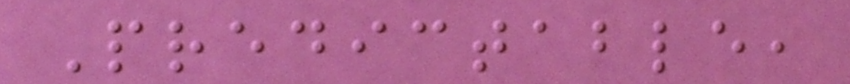Predictable,
